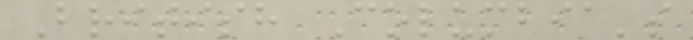British Columbia's
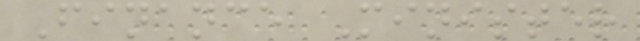Finance Minister
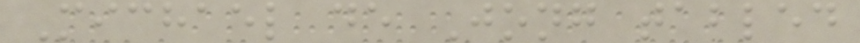Michael de Jong tabled
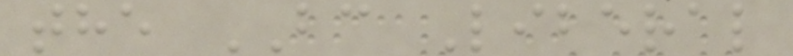the BC Liberal
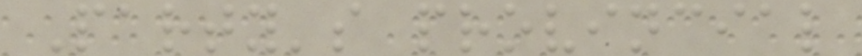Party's provincial
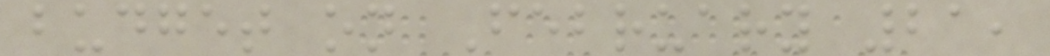budget on February 21,
